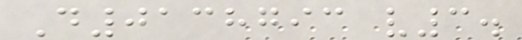D0138793 v3.
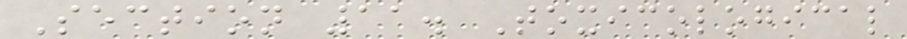Section 11. Toxicological
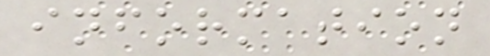information
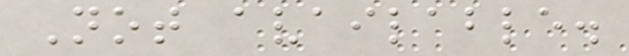Not available.
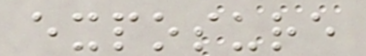exposure
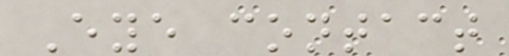Eye contact
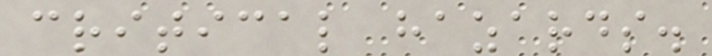critical hazards.
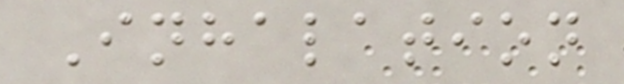Inhalation
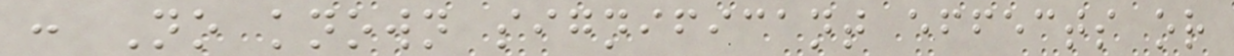: No known significant effects or
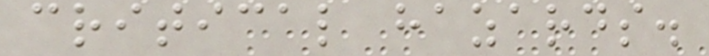critical hazards.
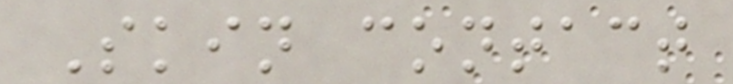Skin contact
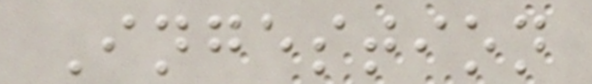Ingestion
